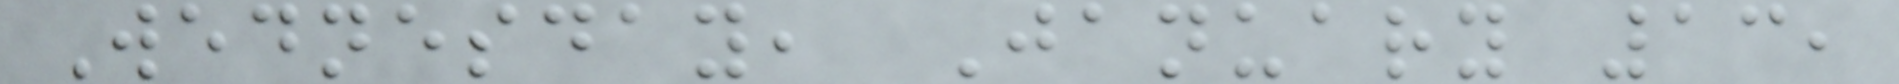Wednesday, January 13,
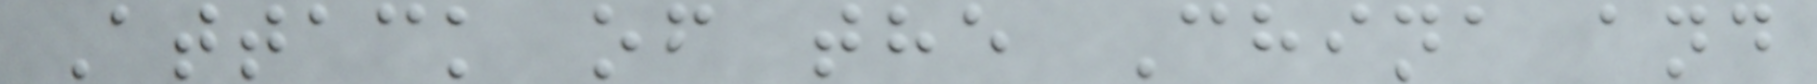Attack of the China and
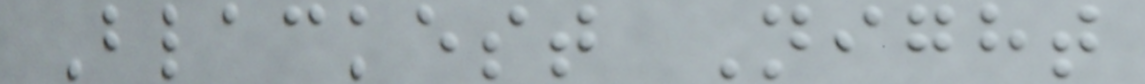Blackest Night
